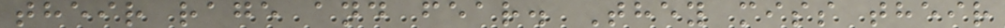their rage and fear. They miss their
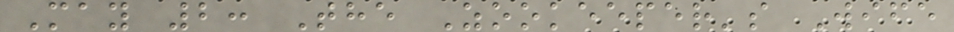May 2: The Zookeeper's Wife
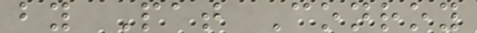by Pat Conroy
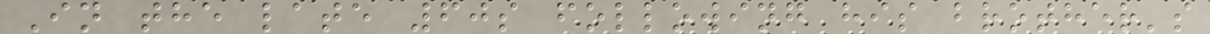In the late 60s following his brother's
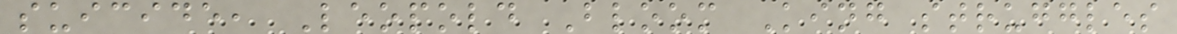suicide, Leopold Bloom King struggles
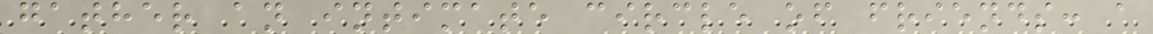gather an intimate circle of friends: a
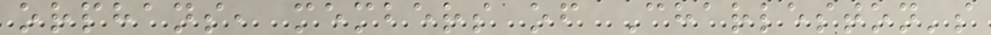orphans, members of Charleston's
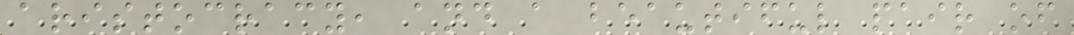aristocracy, and a beautiful pair of
